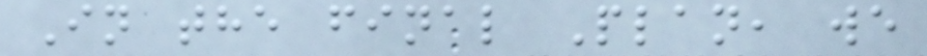In the final Plan, we
